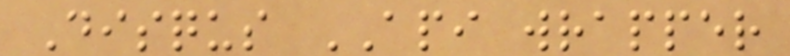Disqus API wrapper
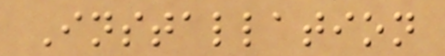Installation
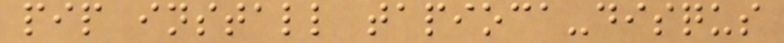pip install tapioca-disqus
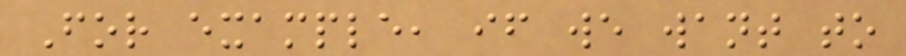For example, if we want to
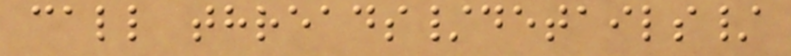call threads/details/
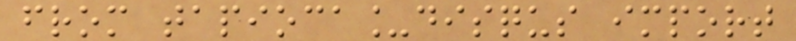from tapioca_disqus import
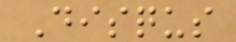Disqus
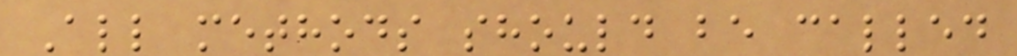All methods should be called
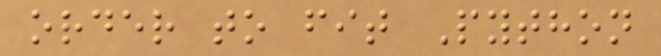order to fit Python
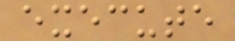execute
